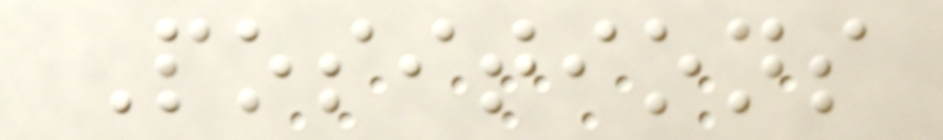Positions
